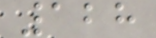128
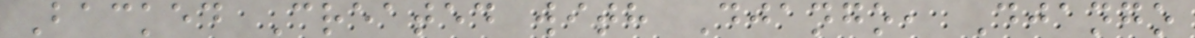Backed Created with Django, Django
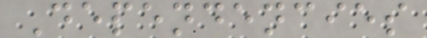Dependencies
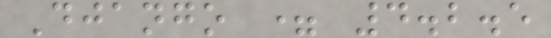Django = 4.2.5
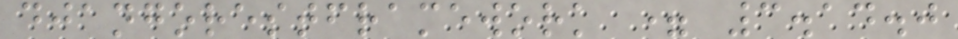djangorestframework = 3.14.0
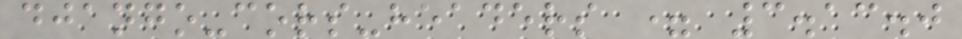django-cors-headers = 3.13.0
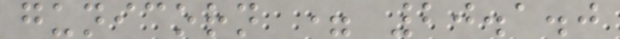gunicorn = 20.1.0
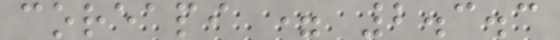coreapi = 2.3.3
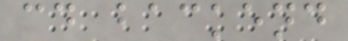cd backend
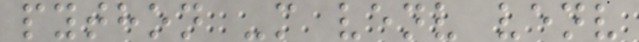python -m venv venv
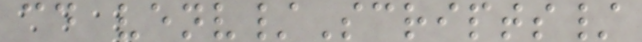cd venv/Scripts/
